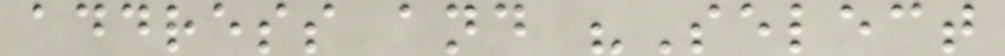address and "Select
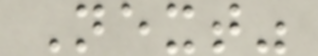Next"
